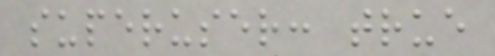superuser: true
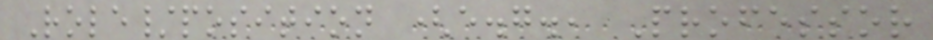Role/position (e.g., Professor
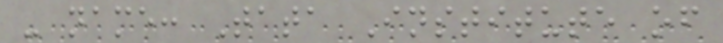- name: Tata Institute of
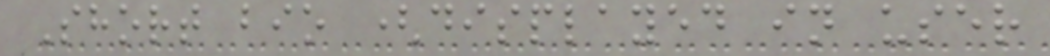Short bio (displayed in user
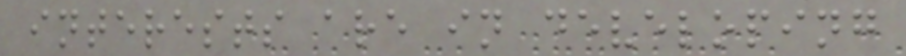interests are in developing
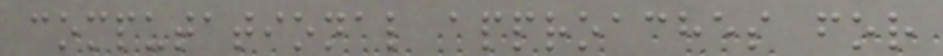computational approaches for
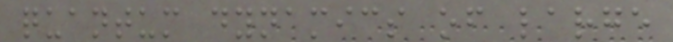quantum dynamics of large
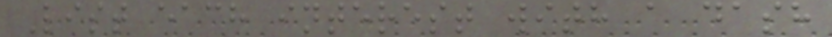List each interest with a dash
